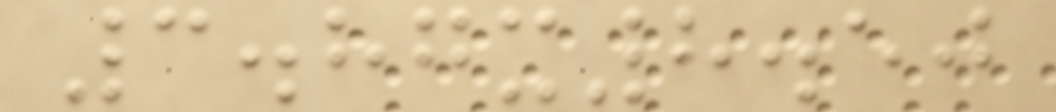3.87x8.50
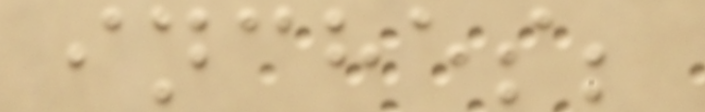inches;
